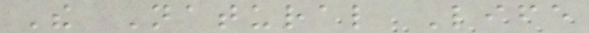The Natural Life
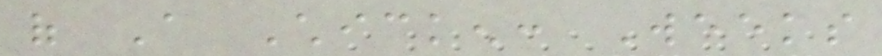of A Chicken: Weeks
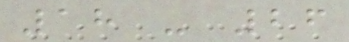18 - 26
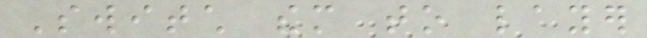Switch them to layer
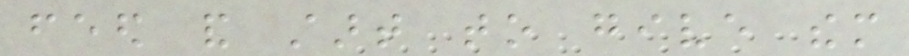feed and start to give them
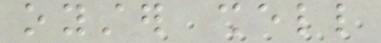oyster shell
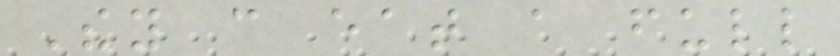They can eat a full
